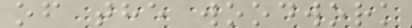of the woodwork
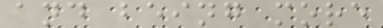and being more
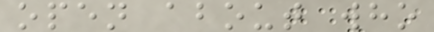open about who
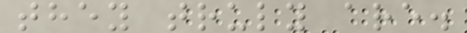they truly are.
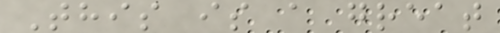This is a great
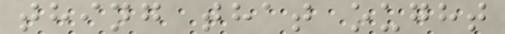thing that ought
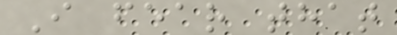I fear that
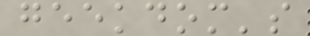geekdom's
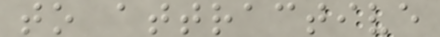to attractive
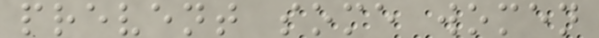prevent some women
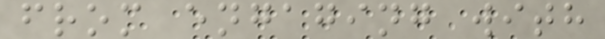from engaging with
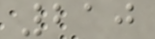210
